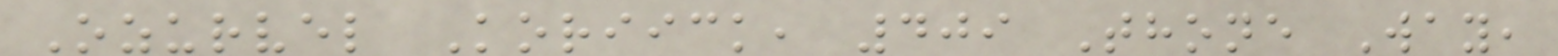Ozurvel Koriick, 409 Thone Way,
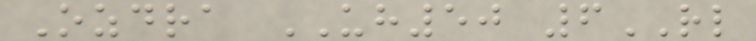Ozdra UH50 6RL
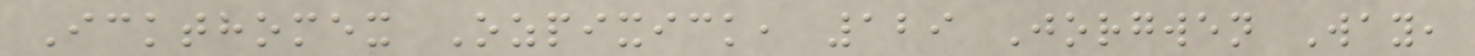Ickthomex Ozpixick, 129 Jorgwen Way,
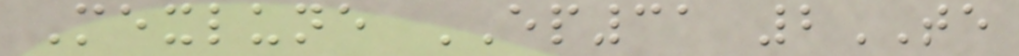Mexlune EP31 2TE
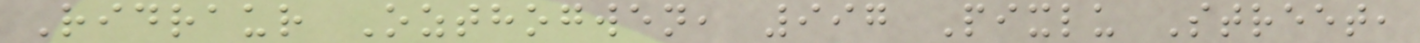Ridraur Ozthogwen, 997 Pixlu Street,
